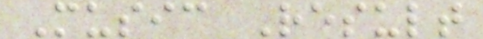Music Result
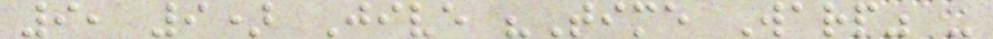9, 9) Jive "Time Warp" -
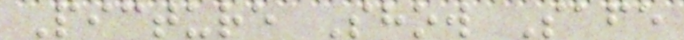Picture Show Safe
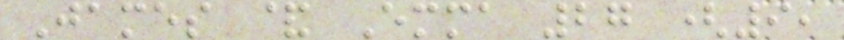James & Emma 27 (9,
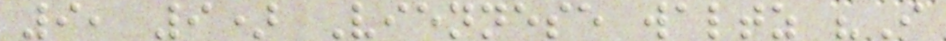9, 9) Viennese waltz "I
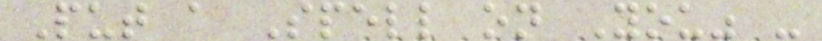Put a Spell on You" -
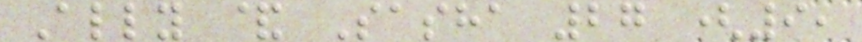Ally & Sasha 27 (9,
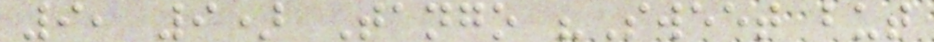9, 9) Tango "Sweet but
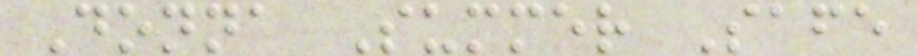Donna Summer Safe
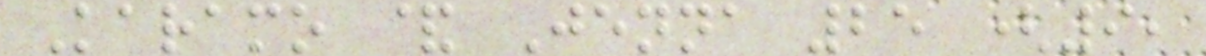Karamo & Jenna 25 (9,
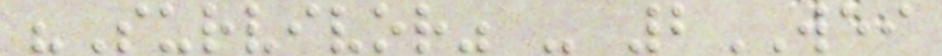"Survivor" - 2WEI
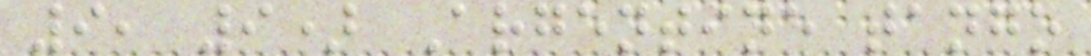9, 9) Argentine tango
